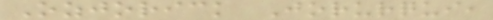Ozjorick Jorurqui,
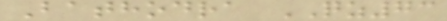Bathodra QZ73
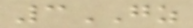3GZ
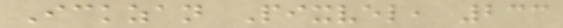Ickzan Pixvel, 233
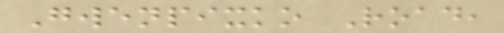Gwenpixko Road,
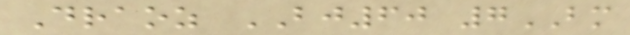Draoz BJ60 7BM
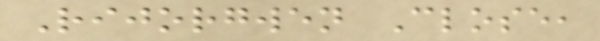Rijorgwen Close,
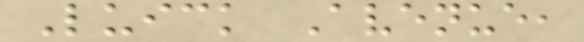Luick Avenue,
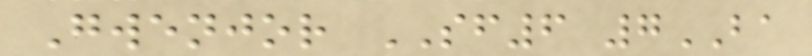Gwenjor SF6 7BA
